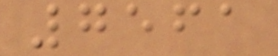7561
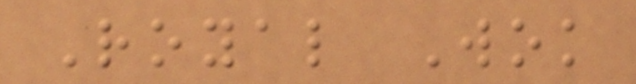Royal Wok
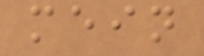mein
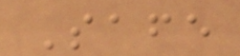Safe
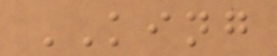KING
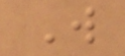W
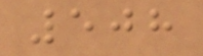508
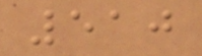510
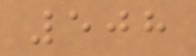508
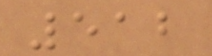512
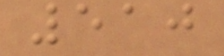510
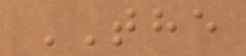THE
